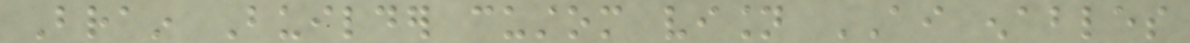Brain Builder custom vision AI enables
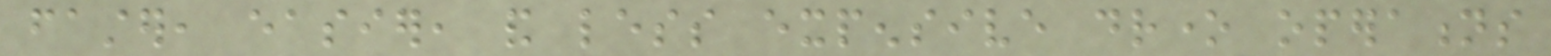faster, easier, and less expensive drone operations
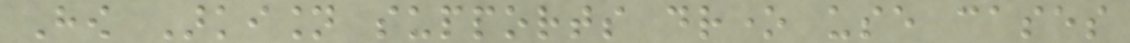How Arkision supports drone use cases
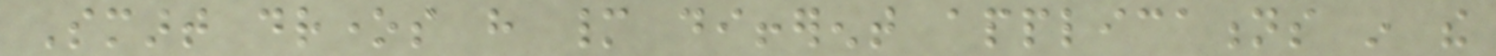Smart drones have many different applications in the
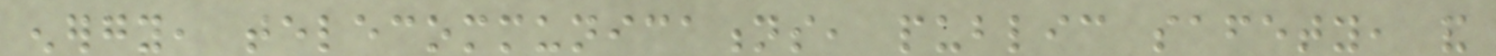energy, telecommunications, public safety, and
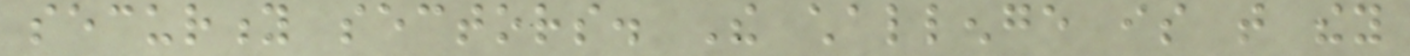security sectors. The challenge is that they
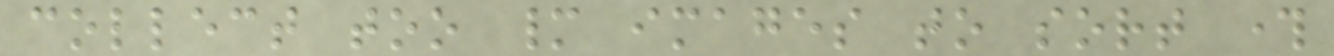collect too many images to sort through
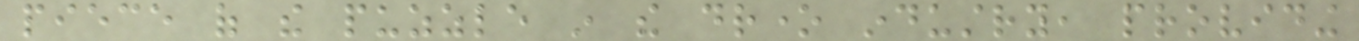piece of the puzzle in the drone industry, providing
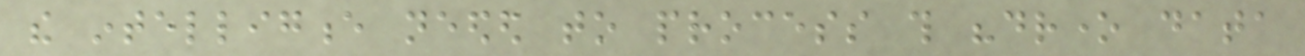the intelligence needed to process this "drone data
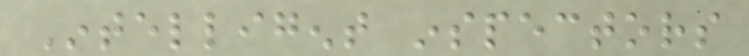Intelligent inspectors
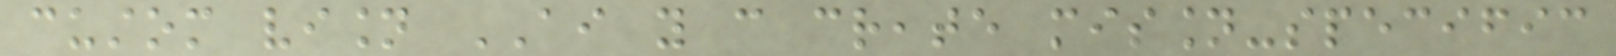custom vision AI you can create mission-specific
